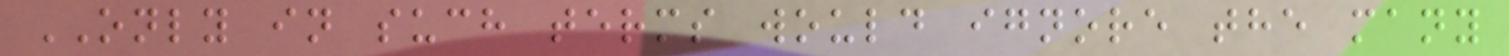ONLY in such terms would ignore the many
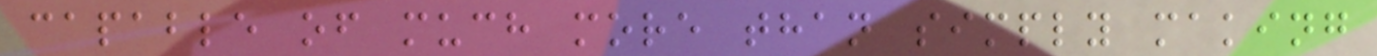capable of much more than simply making
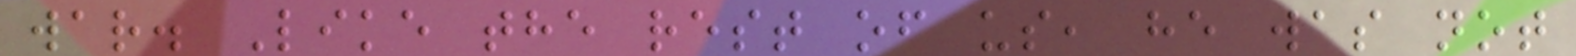war. Like the rest of us, he was not
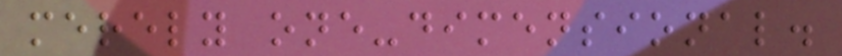merely one-dimensional.
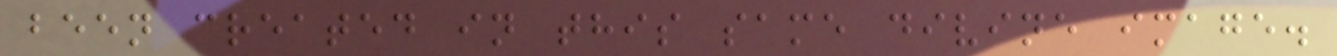been created in this same divine image.
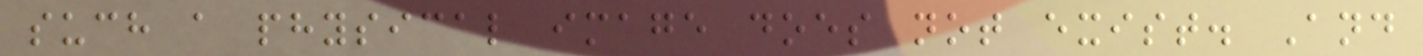such a physical image does not exist. And
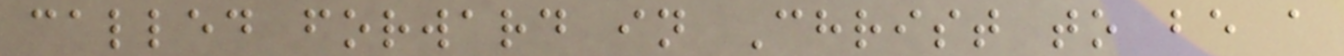called forward in Christ to be a
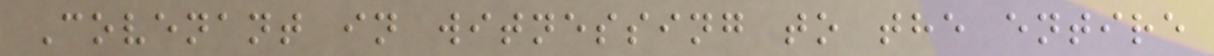Covenant in witnessing to the entire
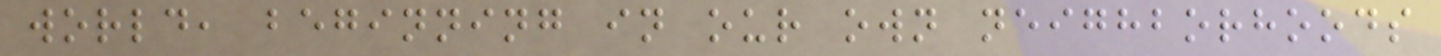world, beginning in our own neighborhoods
